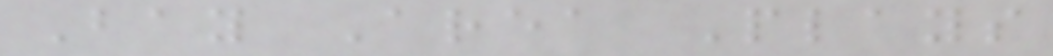Bay Area Plays
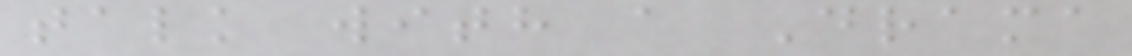talk with a Drama
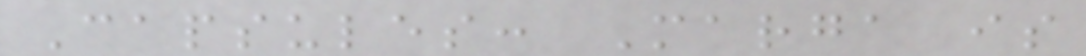Capsules: Marga is
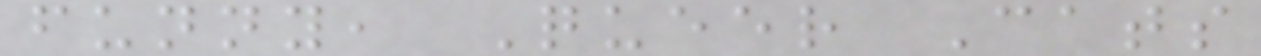funny, Queer Cats
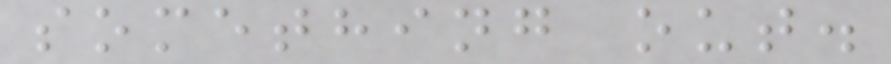something out.
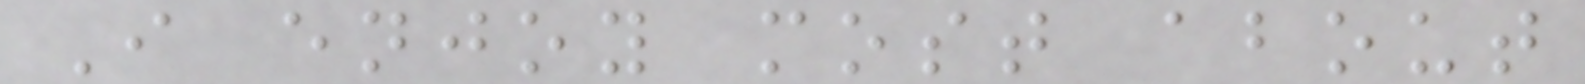I enjoy most about
